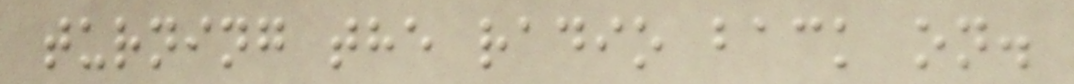turning the radio back on.
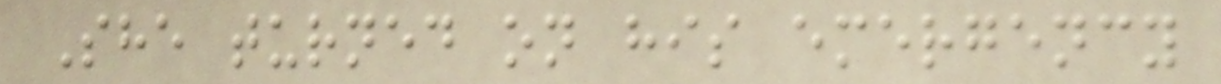She turned on his emergency
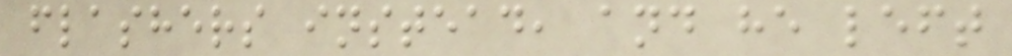flashers instead, and he left
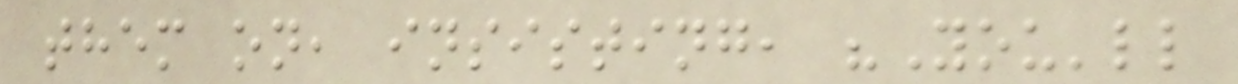them on, insisting, "You'll
